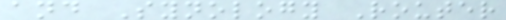and Synology Router
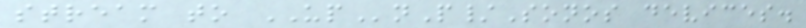stream to UPnP/Sonos devices.
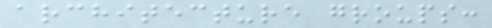architecture groups:
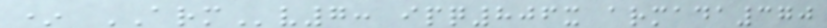* ARMv7: ipq806x armada370
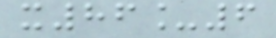x86_6
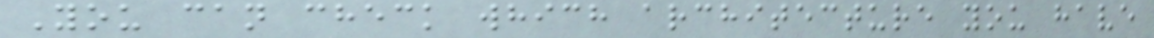You can check which architecture you have
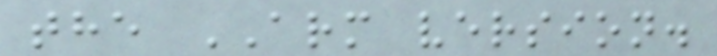the ARM version.
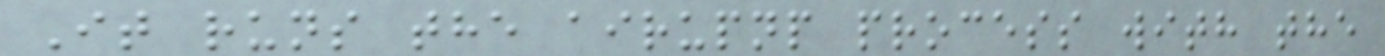It runs the airupnp process with the
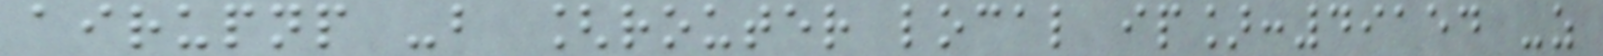airupnp -b [router local ip]:49154 -z
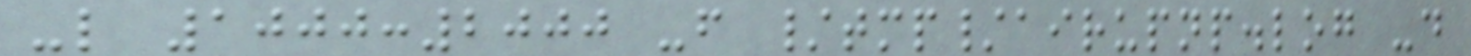-l 1000:2000 -f /tmp/airupnp.log -d
